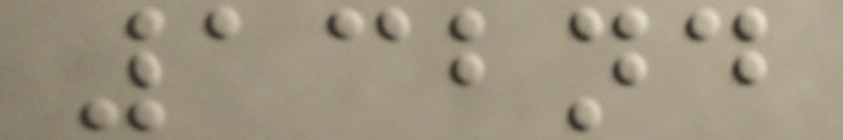132nd
